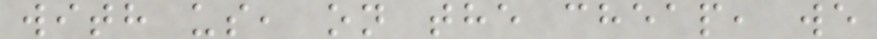with us, on the cheap, we
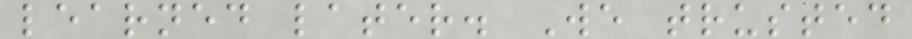learned later. We trusted
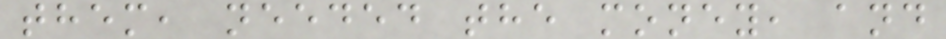them, needed the money, and
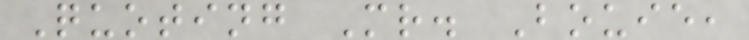Quoting Mr. Bouie,
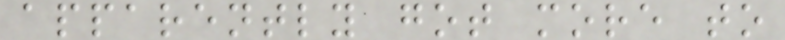apparently got more to
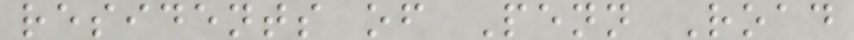residents of Penn Road
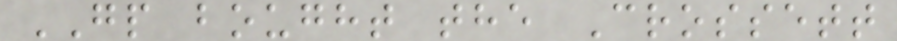GP bought the Crossett
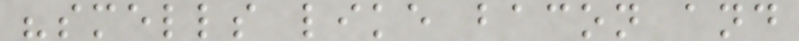"smells like bacon and
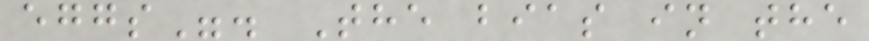eggs". The bias in the
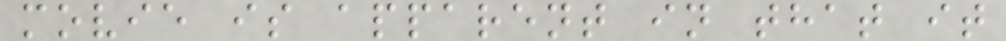movie is apparent in that it
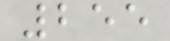255
